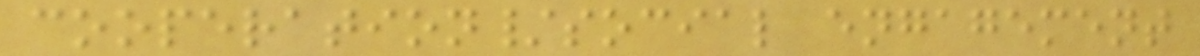cooperation/social engagement
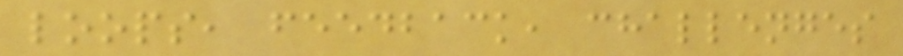loops, feedback, challenges
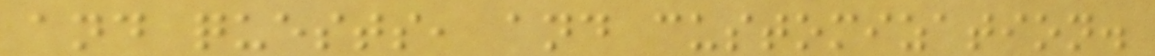and quests, and customization.
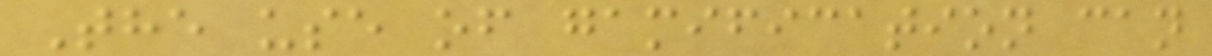The use of gamification can
